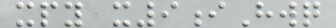xpy x9iHwq
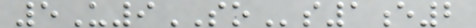5U9SOs1e2
